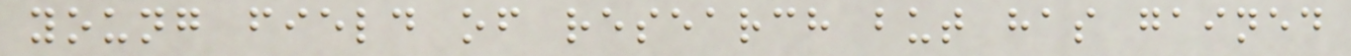young field of research but has gained
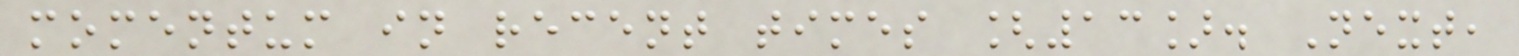momentum in recent times [13]. Next,
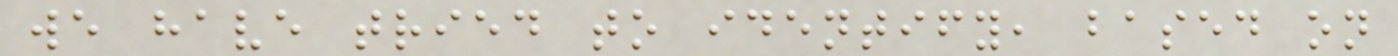we have tried to identify, based on
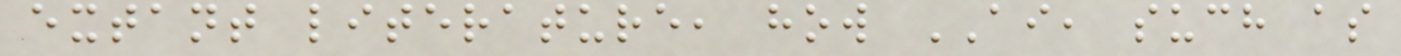extant literature, how AI, such as
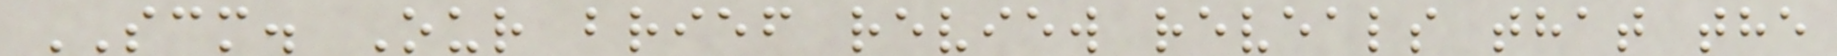SCM. Our brief review reveals that the
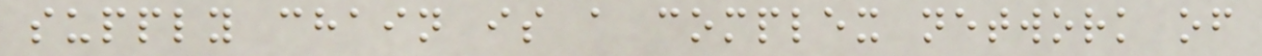supply chain is a complex network of
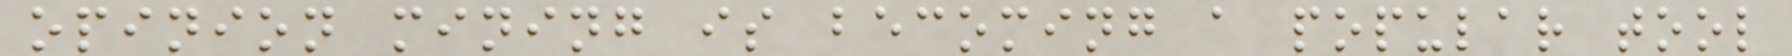opinion mining is becoming a popular tool
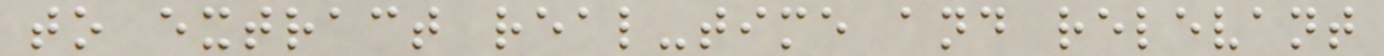to extract real-time and relevant
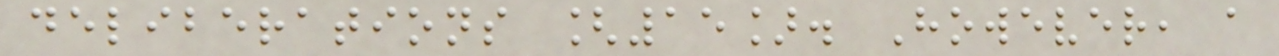deliberations [15]. However, a
